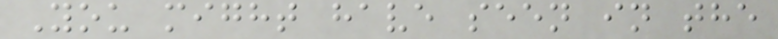You might have seen in the
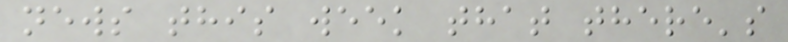news this week that there's
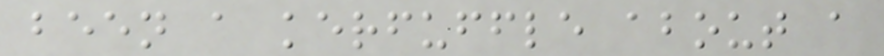been a kerfuffle about a
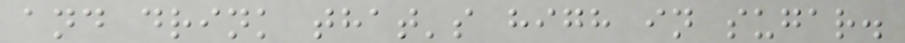and drink that's high in sugar.
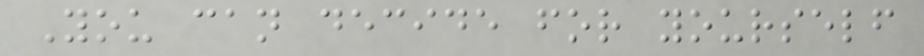You can decide for yourself
